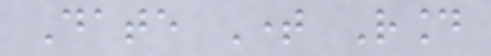Date Time Round
